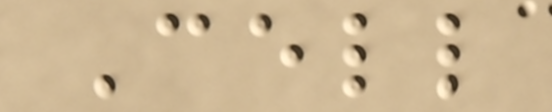Cell
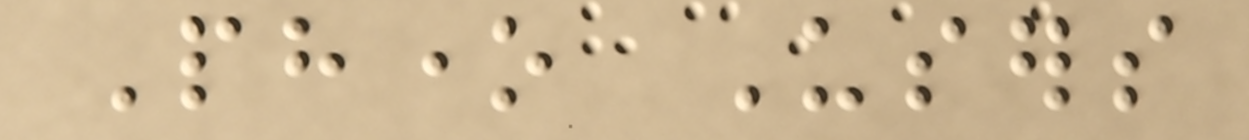Phone Users
